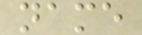name
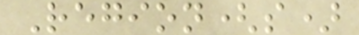Region(s)
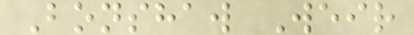Bonshaw Weir
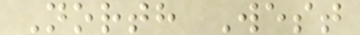North West
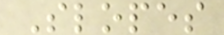Slopes
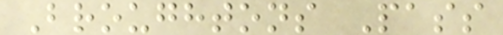Broughtons Pass
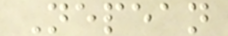Nepean
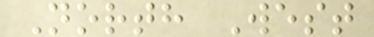North West
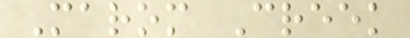Marom Creek
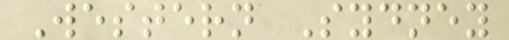Western Sydney
